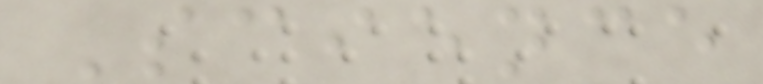Science
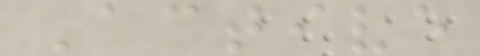Active
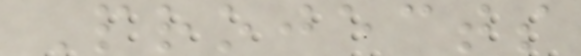Projects
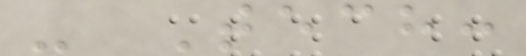- Tech:
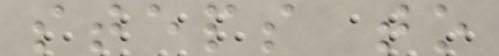steps to
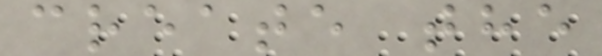create the
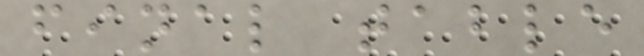final table
